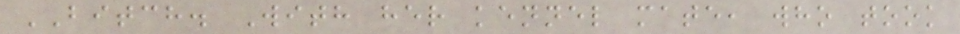BITCH. With her kennel mate, who took
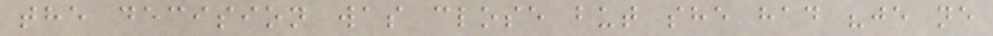the decision was close but she had "je ne
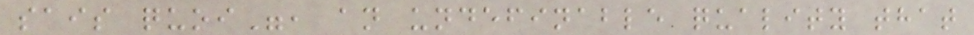sais quoi", an undefinable quality that
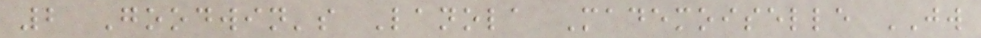2 Goodwin's Lanola Mademoiselle JW
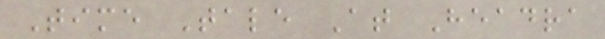Time Tale At Headra
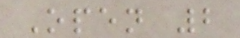Open 2
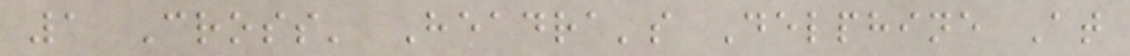1 Cross' Headra's Delphine At
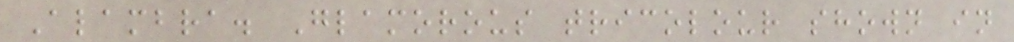Alambra. Glamorous tricolour shown in
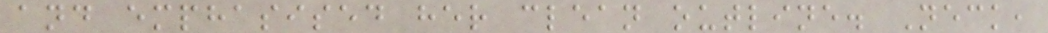and emphasised her clean outline. Neck,
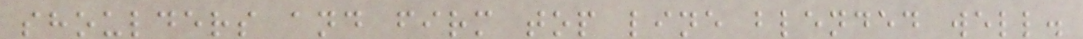shoulders and firm top line blended well.
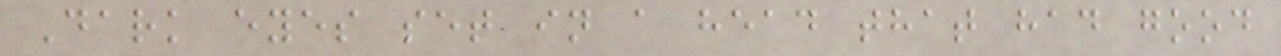Dark eyes set in a head that had good
